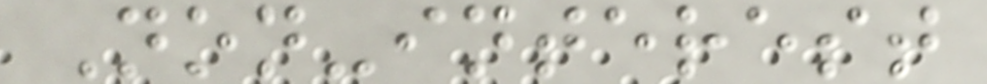Non-interest
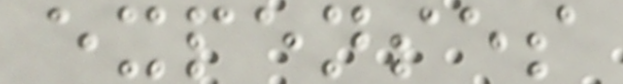expenses
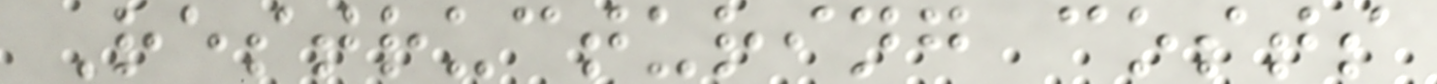Restructuring costs
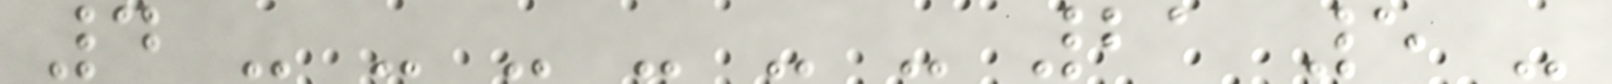4 - - - - - - 21 5 -
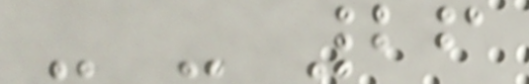- - 26
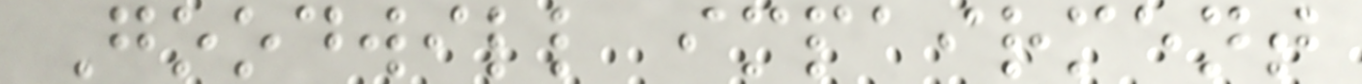Goodwill impairment
